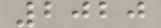2020
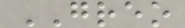GREO
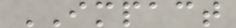IMPACT
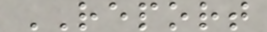REPORT
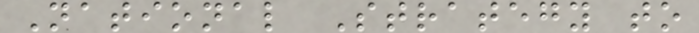National Strategy to
